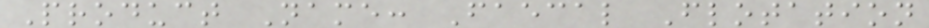Product Name: Faecal Flotation
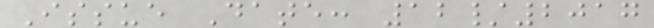Issue Date: 12/2017
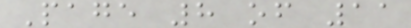Page 8 of 11
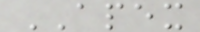APEX
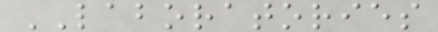LABORATORIES
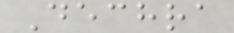Dechra
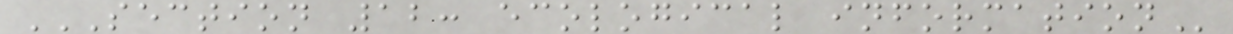SECTION 12: ECOLOGICAL INFORMATION
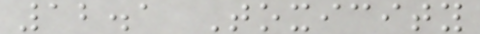12.1 Toxicity
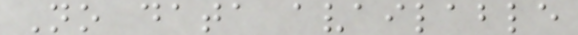No data available
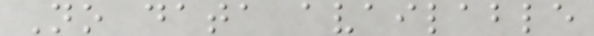No data available
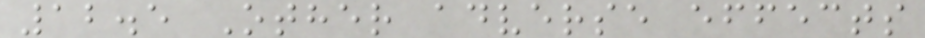12.5 Other adverse effects
